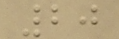20
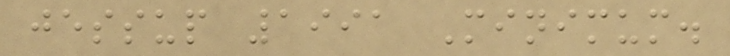jessup 1991 Minimum.
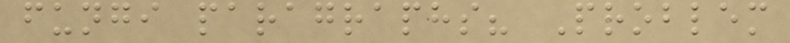fungi paragraphs? Problem
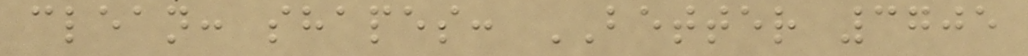clean: shapes: BETTER 3705
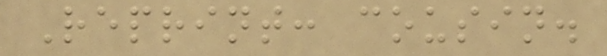Reprint: cousin.
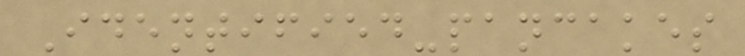Identified-pancakes
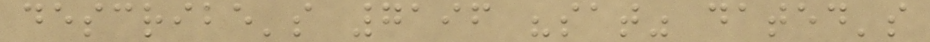describe's 7196 "sat" dated's
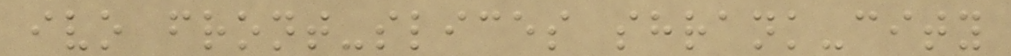ivo front-slices shrank-city
